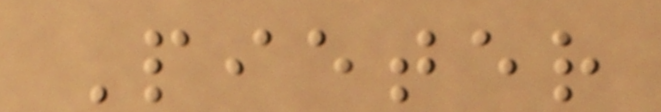Pieter
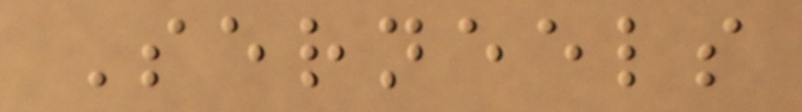Serneels
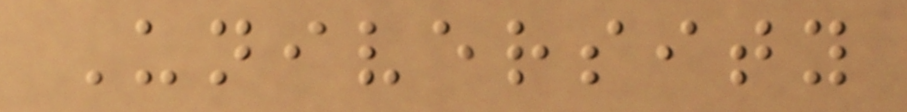University
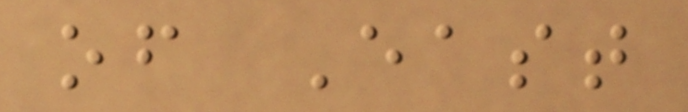of East
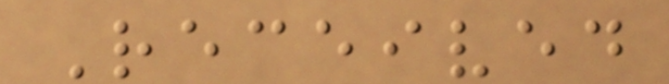Received
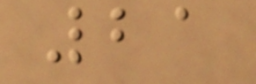21
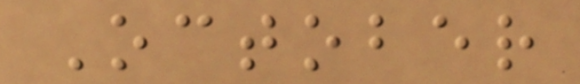October
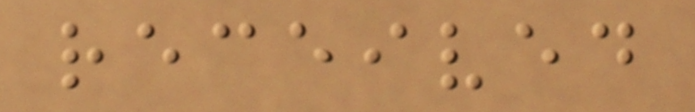received
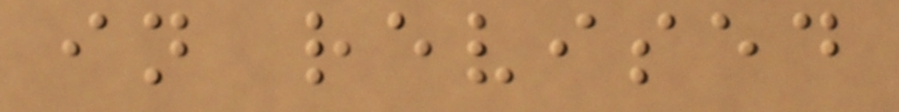in revised
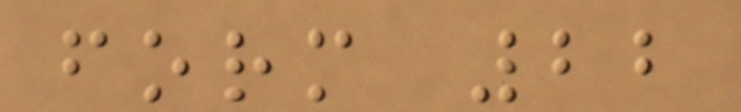form 22
